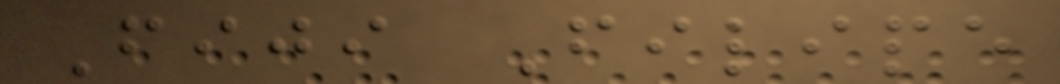Fiji Filipe
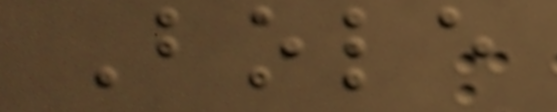Bole
